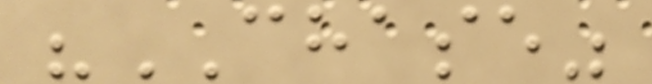"CHASE"
